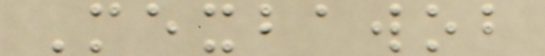Mexbawob
